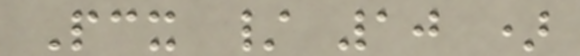Pcx / 10 )
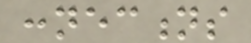connections
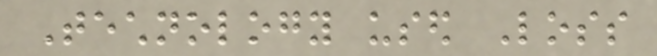Technology used Loss
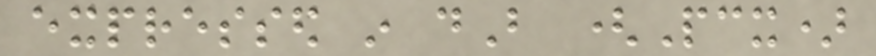expressed in dB (Pcx)
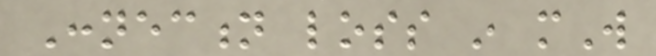Connection loss in mW
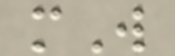mW
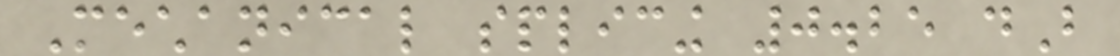Mechanical splicing 0.25 dB
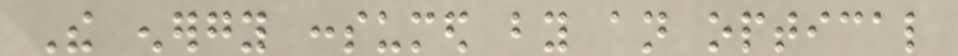The energy consumed by an optical
